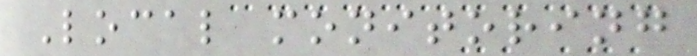Local monitoring
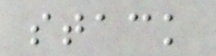stack
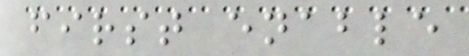first enable
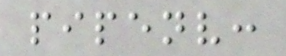pipenv:
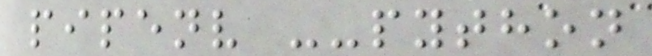pipenv --python
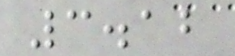3.12
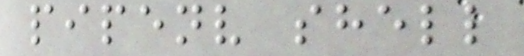pipenv shell
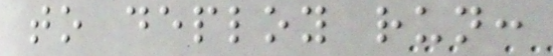to deploy run:
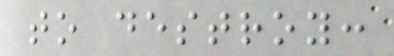to destroy:
